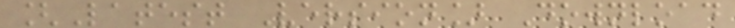[Latest Version] Download
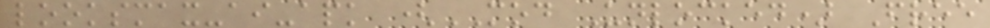looksmax-ai-apk (MOD Unlocked) Free
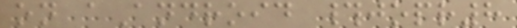on aAndroid #jopr8
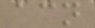acn
